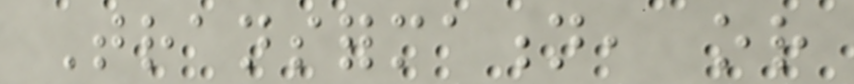Transformation, or
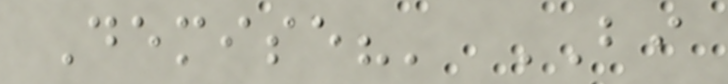Demise?' BI
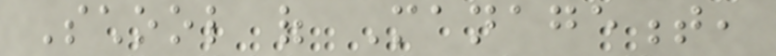School of Management,
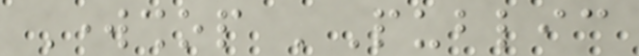Workshop 'Public
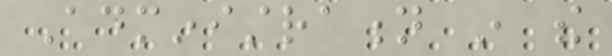Administration in the
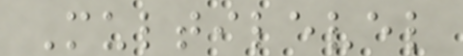Multilevel
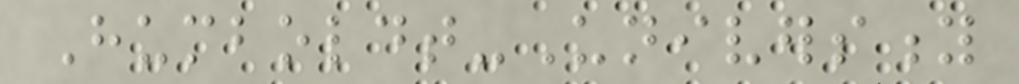Humboldt-University
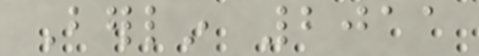Berlin 2011
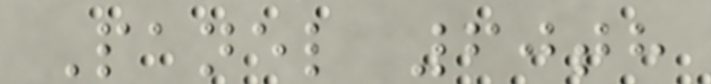Panel 60th
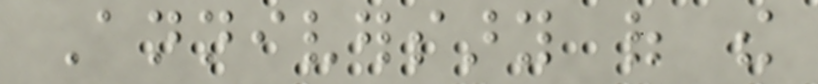Anniversary of the
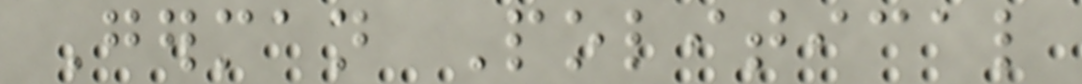German Political
